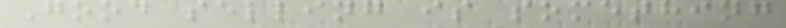Good selling is something
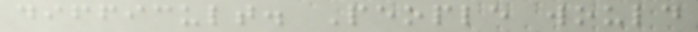difficult. People would
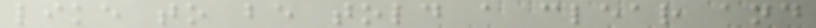like to be told a clear and
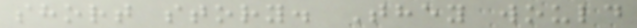short story. They would
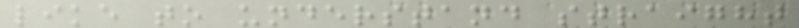like to understand straight
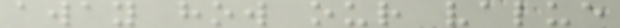away how our value
